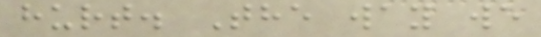hurt. The way we
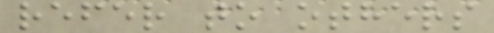refer to others
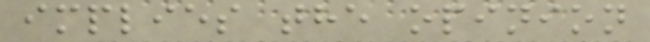implies the opinion
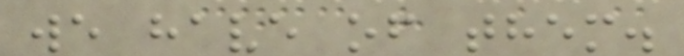we have of them.
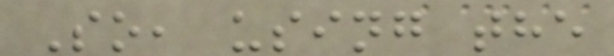So, using the
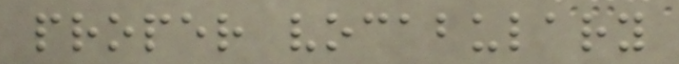proper vocabulary
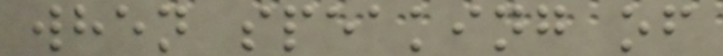when speaking of
